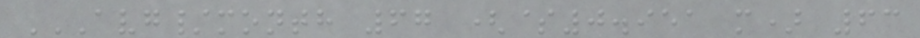AVG/MONTH 67 ($0.951 M) 63
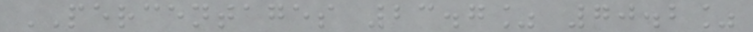PERCENTAGES 23.7% 70.2%
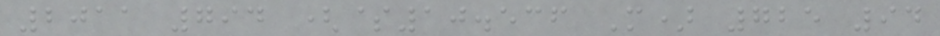2011 794 ($10.536 M) 725 94
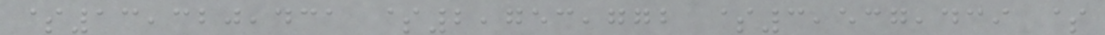$13,320,431 $2,753,772 $3,537,439 $
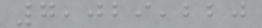7,029,220
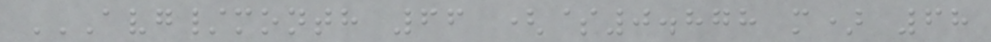AVG/MONTH 66 ($0.878 M) 68
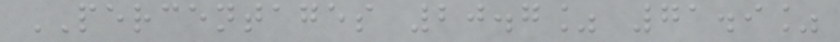PERCENTAGES 20.7% 71.9%
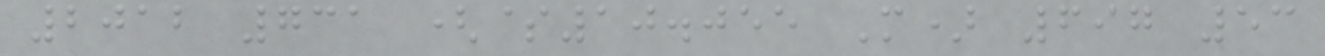2012 731 ($10.055 M) 697 53
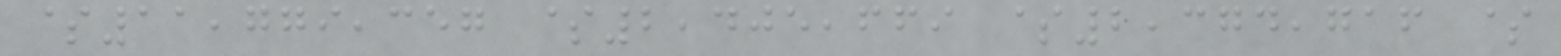$11,779,357 $2,405,669 $2,374,716 $
